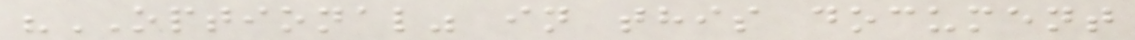"OPTIONAL" in this document
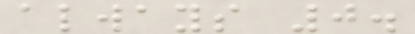always 0.
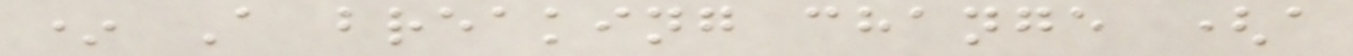* A breaking change (a
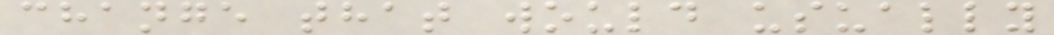change that would usually
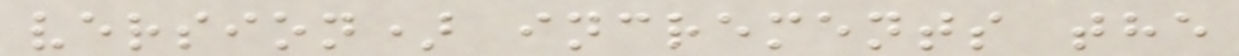version) increments the
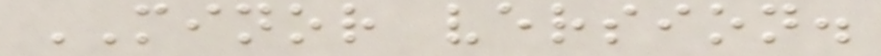MINOR version.
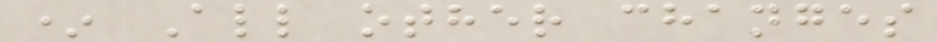* All other changes
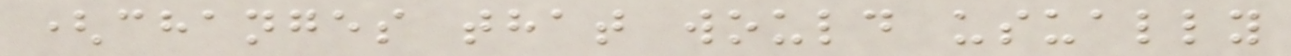(changes that would usually
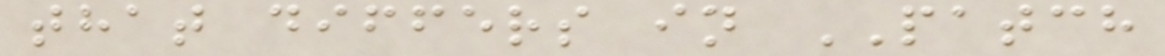that differs in PATCH
